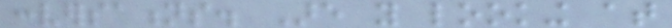conversations. Are you looking at
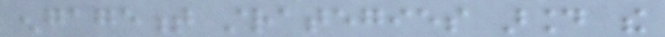engagement strategies around the
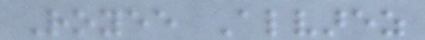Royee Alvarez
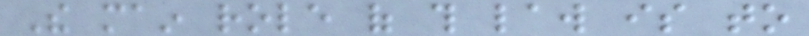The main role of this law is to
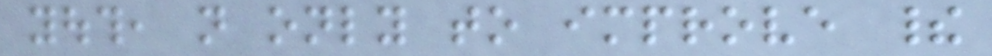youth, not only to improve their
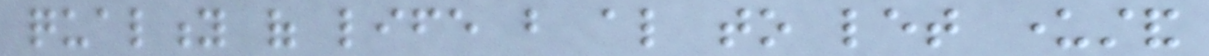quality of life but also to let understand
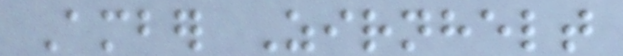Amber Zirnhelt
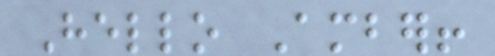Hello Amber!
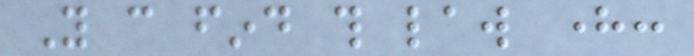You can find this law here:
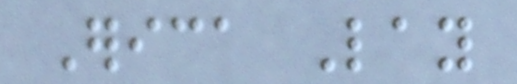Erica Lay
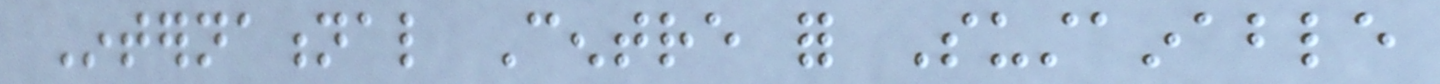International Centre for Sustainable
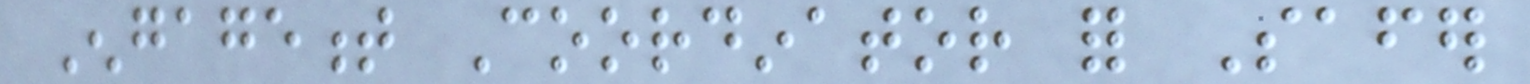Engagement Coordinator for Safer
